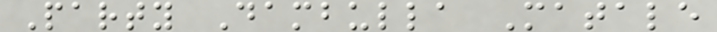Party Dambulla Matale
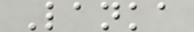Lanka
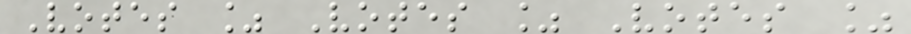Votes % Votes % Votes %
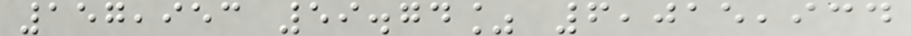157,953 59.74% 6,015,934
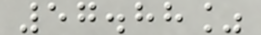57.88%
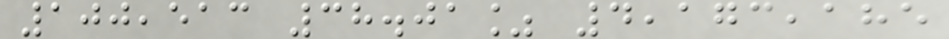100,513 38.01% 4,173,185
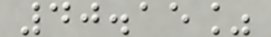40.15%
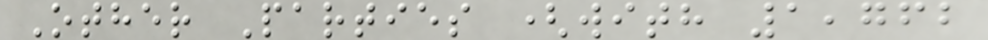Other Parties (with 1,762
